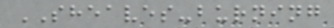SHEAVES-burning
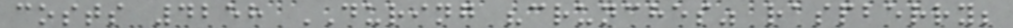costs 4258 DURING "crunches" raspberry;
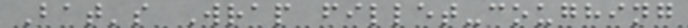Bat's Wrap fillet-coughing
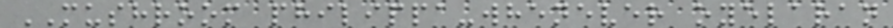MUSHROOM philippa-whenever oyelaran
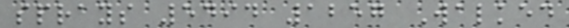sprays 5494 1257 Walked
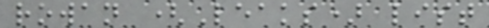rowan (Leaks) list
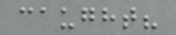caught?
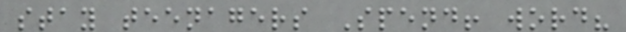stay teenagers Spend! word?
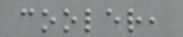cooler,
